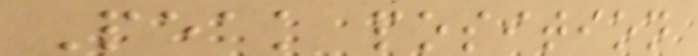Peak position
